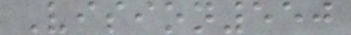Vision550
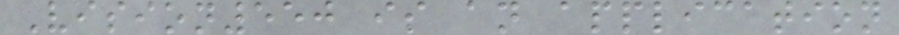Vision550 is an application
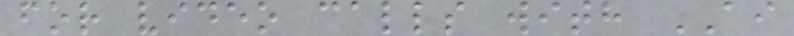for video calls with AI
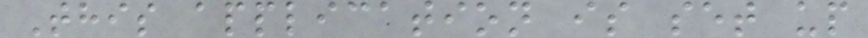This application is set up
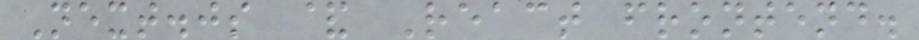Next.js & React frontend.
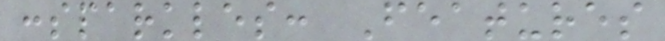:sparkles: Features
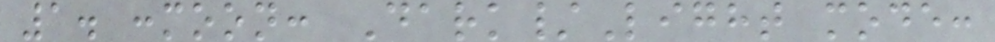1. :moon: Dark/Light mode:
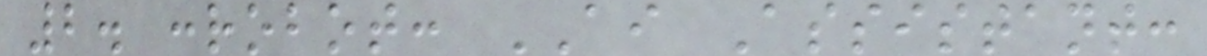2. :robot: AI Assistant:
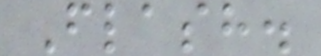Flash.
